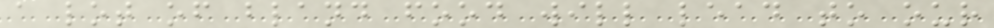a lot of bland food will lead to our
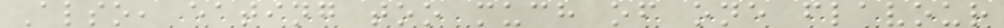Also, eating too much of one flavour
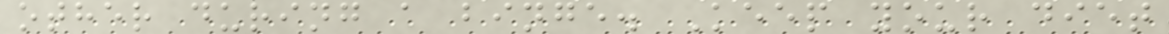other during a binge. Keep your diet
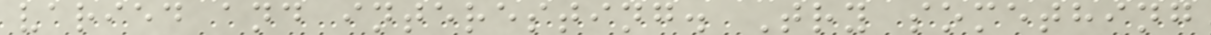varied and interesting. Try something
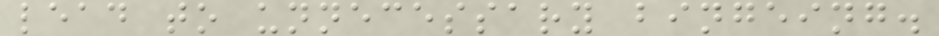lead to unnecessary bingeing.
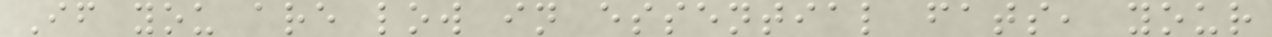If you are low in essential fats, your
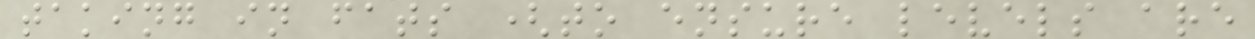taking in fats (to ensure levels are
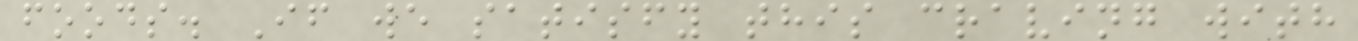foods. If we satisfy this craving with
